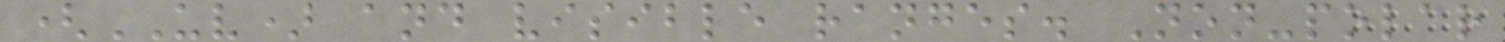(UV) and visible ranges. Non-polar
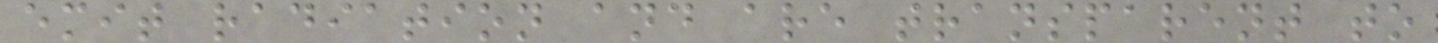emit radiation and are transparent to
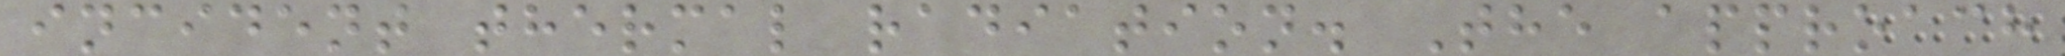incident thermal radiation. The approach
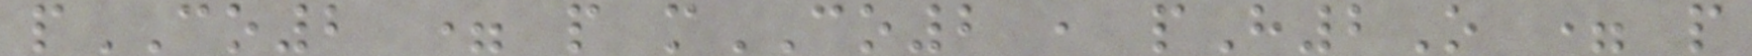pCO2 = p mCO2 , pH2O = p
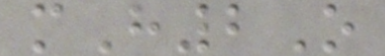mH2O
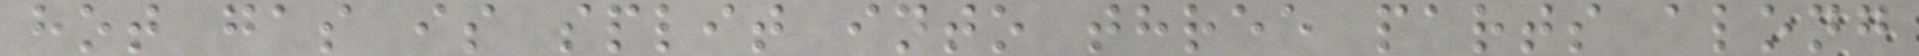hot gas is split into three parts along
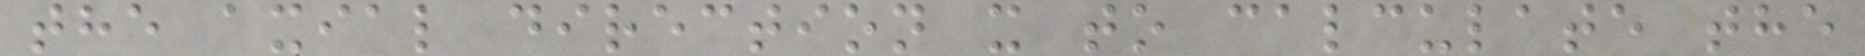the axial direction x to calculate the
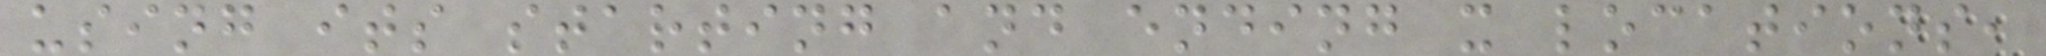using its starting and ending x locations,
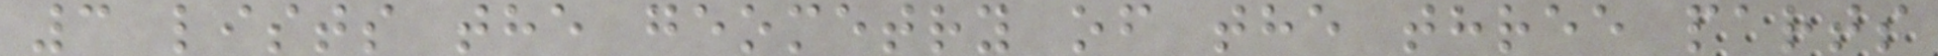3 lists the geometry of the three parts
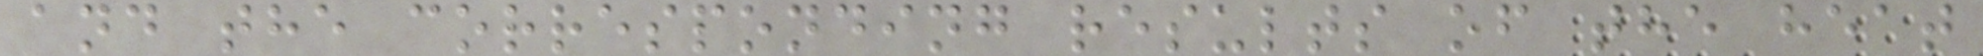and the corresponding results of the heat
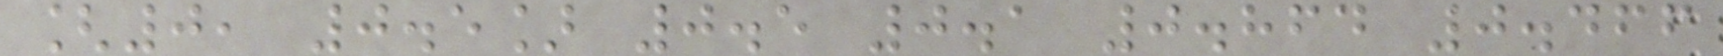[0, 0.5] 0.5 0.1 0.864 0.466
